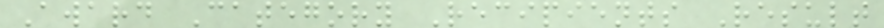Award Category Recipients Result
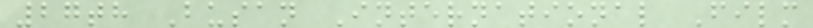27th Busan International Film
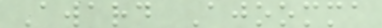Award Ajoomma
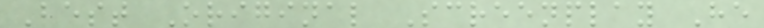Best Original Screenplay He
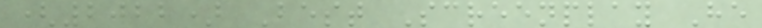(2022) Best Screenplay He
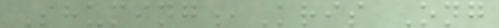Shuming,Kris Ong
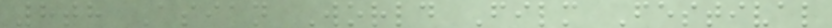8th Asian World Film Festival
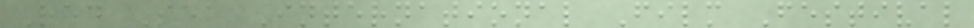Red Sea International Film Festival
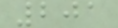201
